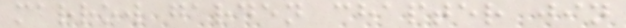marrow garden chapter jin
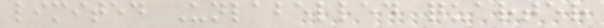limited Unlabelled quarter
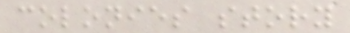colonies story
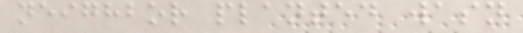neighbor planted wasn
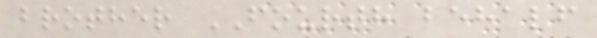brother FOURTH behalf
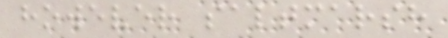however saltmarsh
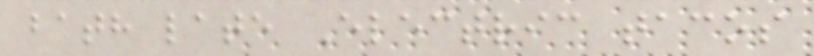bath late Electric tacos
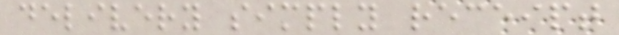delivery simply receipt
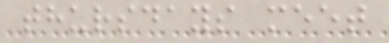thursdays meet
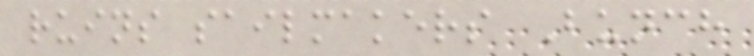ruins sailmakers Bunch
